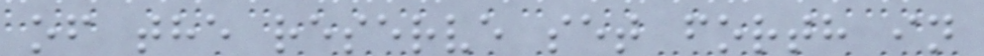of the reserve set forth in
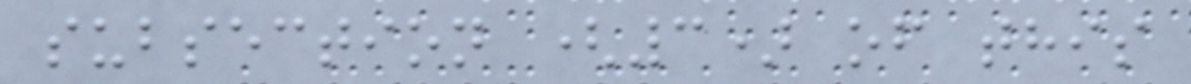subsection (3) of this
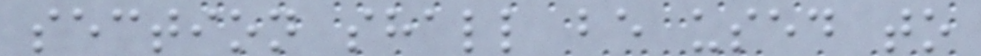section shall be used to
